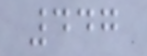447
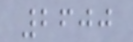2600
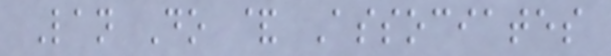Lan Do & Associates
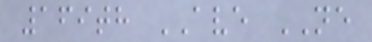169th AVE NE
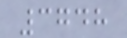3748
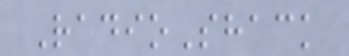RadioShack
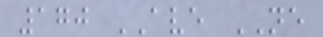170 AVE NE
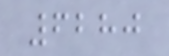6280
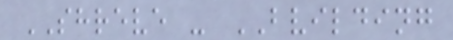SHREVE - BVILDING
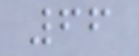66
